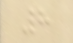8
